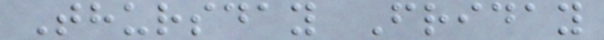Thursday Friday
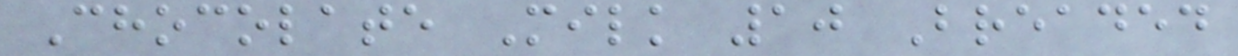Chocolate Milk 10 Breaded
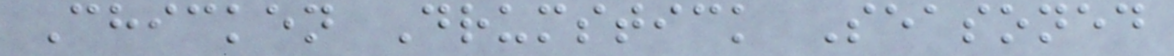Chicken Drumstick Seasoned
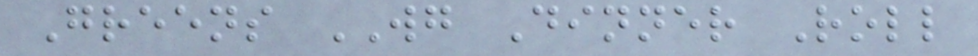Greens WG Dinner Roll
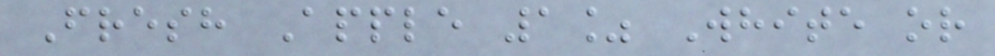Fresh Apple 1% White or
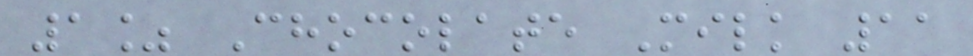1% Chocolate Milk 11
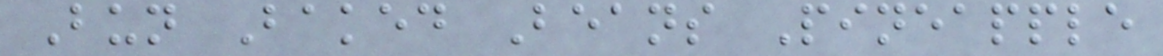Bun Baked Beans Pineapple
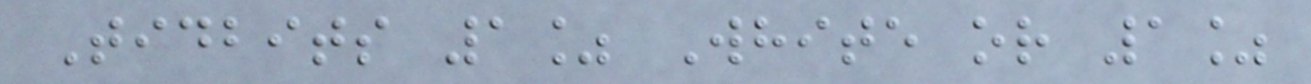Tidbits 1% White or 1%
